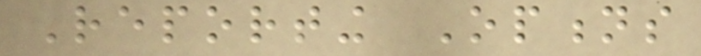Reporting Options
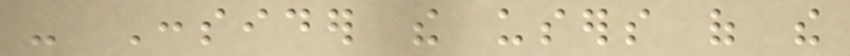- Consider the users of the
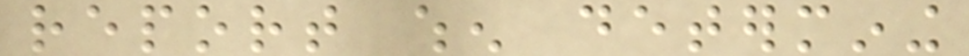report when determining
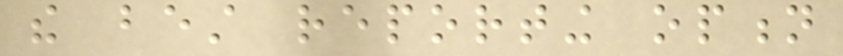the best reporting option
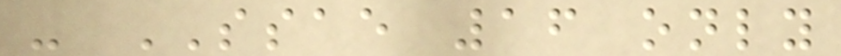- SSAE 16 only
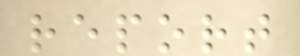report
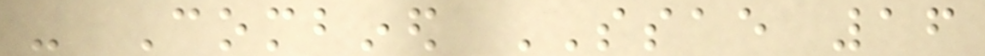- Combined SSAE 16
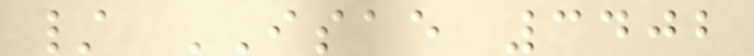/ ISAE 3402
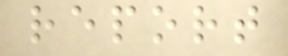report
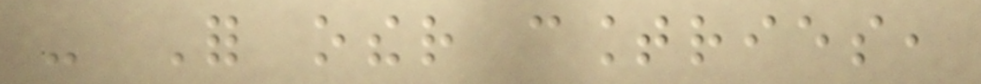- For other countries,
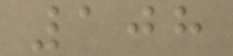108
